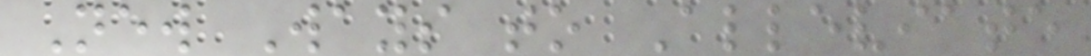New Ways to Alleviate
